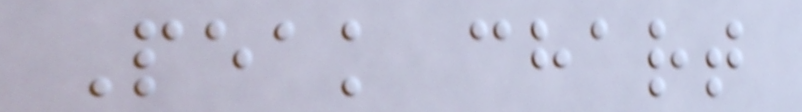Peak chart
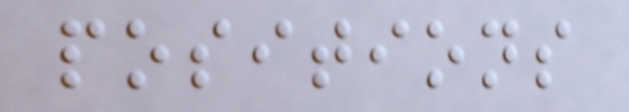positions
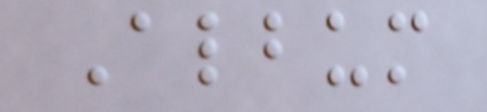Album
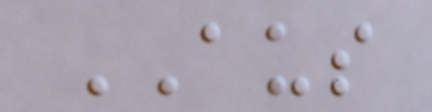AUS
